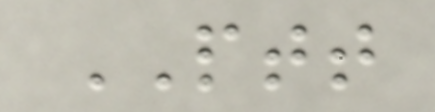PTT
